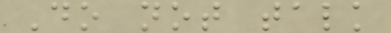Do not talk
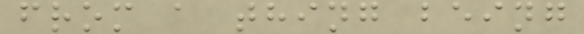from a thing being
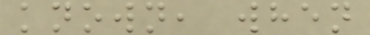known, when
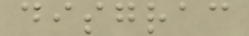disgrac
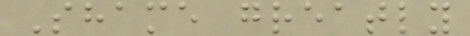Shame greatly
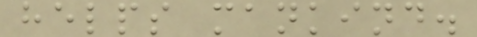helps mankind.
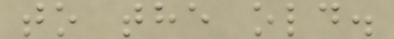to the old.
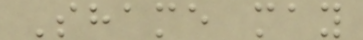Shame may
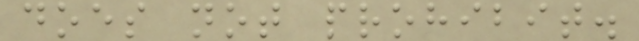does not prohibit.
